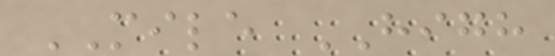MILE HIGH
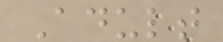Adult
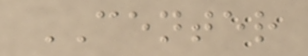CENTER
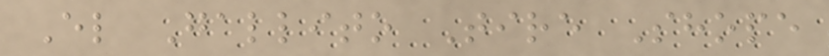El Gallito Tire Shope
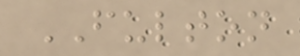FULTON
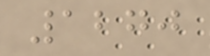1270
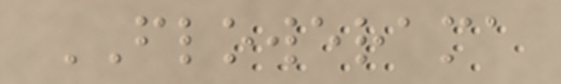FLOWERAMA
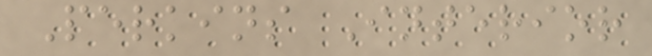Perkins Interior
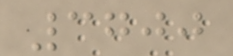3700
